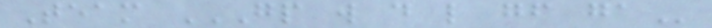Team GP W D L GF GA
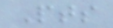Pts
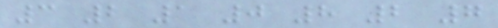3 2 1 0 8 2 7
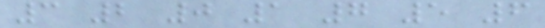3 2 0 1 7 5 6
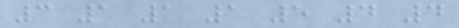3 1 1 1 5 4 4
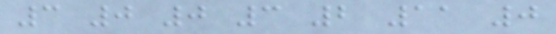3 0 0 3 2 11 0
